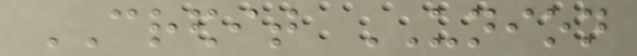CREDIT UNION
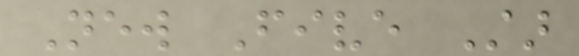New Five Star
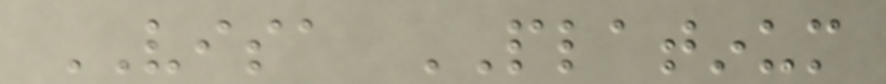VISA PLATINUM
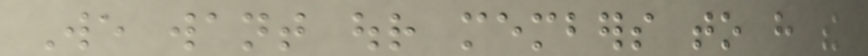We want our members to have the
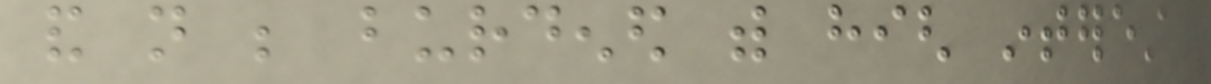and not be burdened with high interest
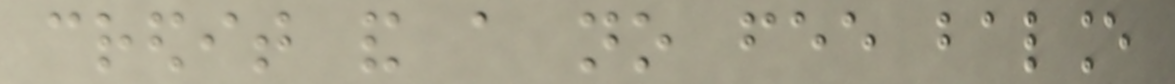credit and a no fee balance
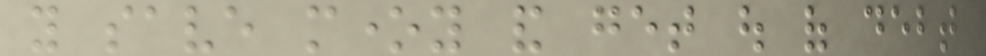you save money and get out of debt
